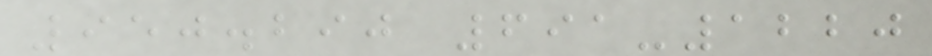950.290 691-1220
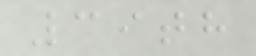39th
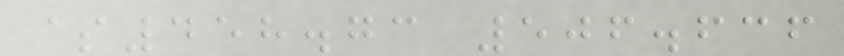$458.73 506.636
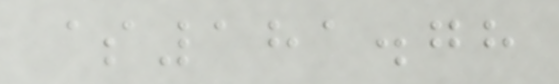$181.78
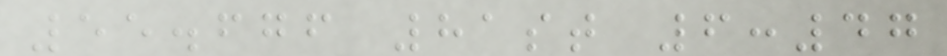55.676 81st 6:47
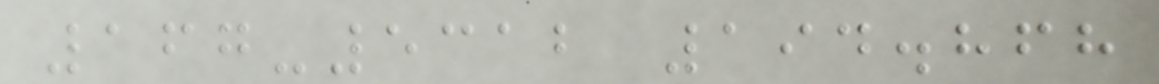167-5312 194.868
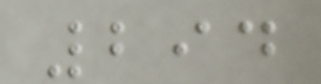294
